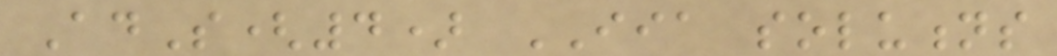AdS(4) IIA solutions
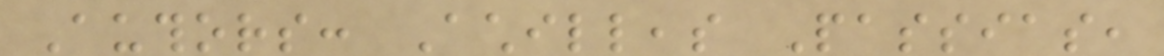Authors: Achilleas Passias,
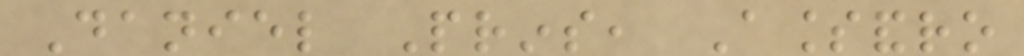Daniel Prins, Alessandro
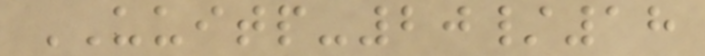UUITP-20/18
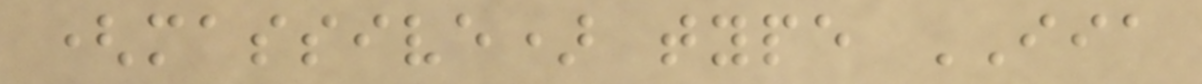(massive) type IIA
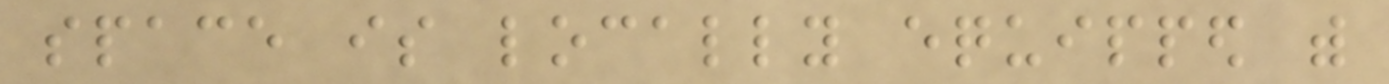space is locally equipped with
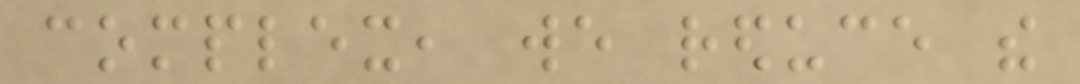complex, we reduce the
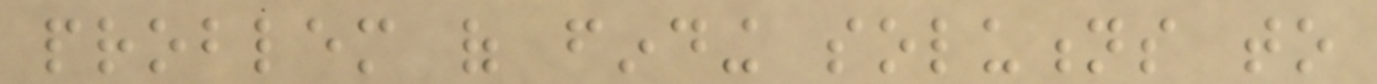problem of finding solutions to
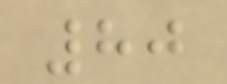80
